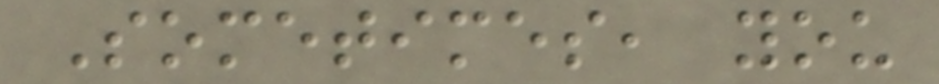Sometimes, you
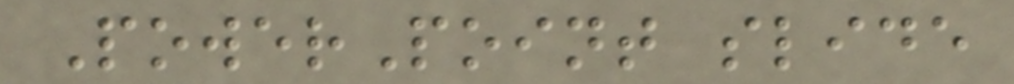PowerPoint slide
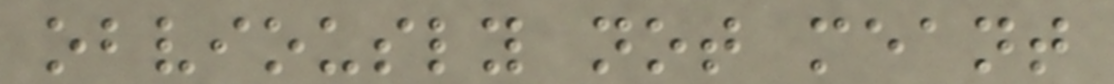obviously not meant
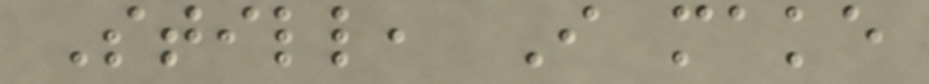Still, I make
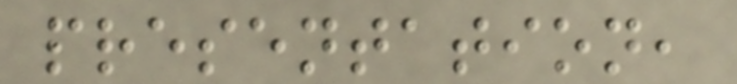presentation,
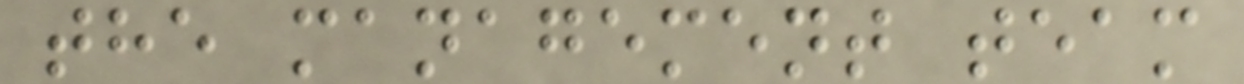the management team
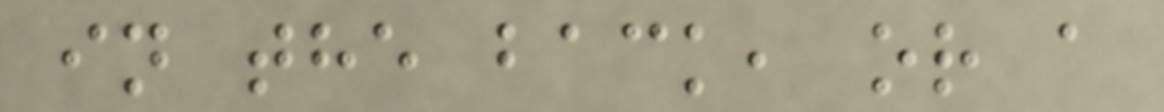in the back, or a
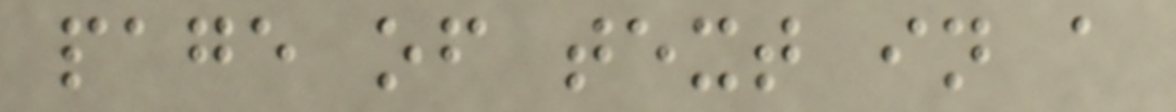page of text in a
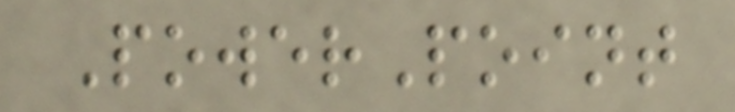PowerPoint
